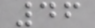46
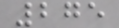275
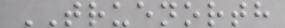TRUENORTH
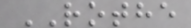ROTHE
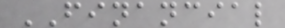FINANCIAL
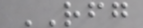RFG
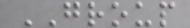GROUP
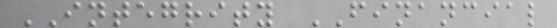INTEGRITY FINANCIAL
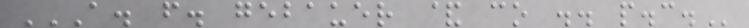A. F. GEBAUER & CO .. P.C.
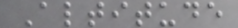Altitude
